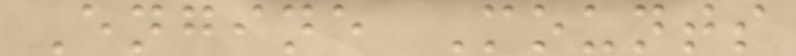Engine Mounts
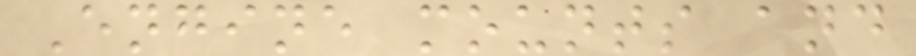Engine mounts and
